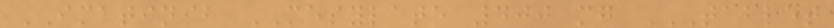IMATINIB MESYLATE 400 mg TABLET
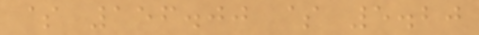$ 156.00 $ 5.20
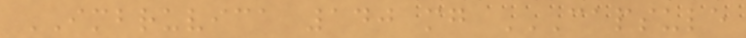IMBRUVICA 140 mg CAPSULE
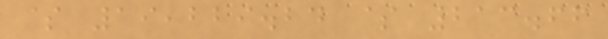$ 19,229.24 $ 213.66
